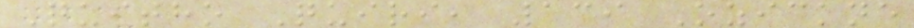Quitho Quiri, 139 Ozickne
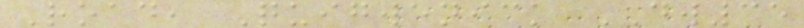Road, Quigwenick DW35
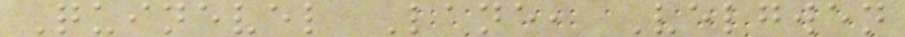Quinevel Lane, Velgwen
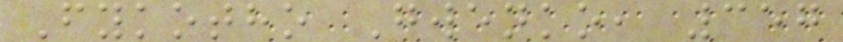Fykotho Gwenko, 357
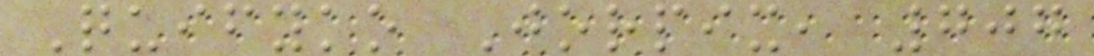Quifyko Jorpix, 707
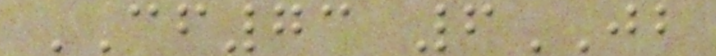CF73 6JB
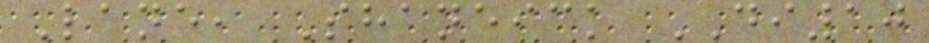Lane, Shaneick DI10
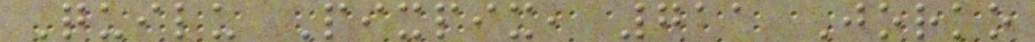Quilu Pixpix, 711 Jorko
